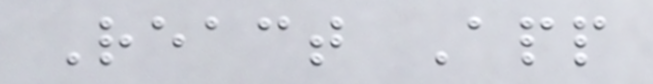React App
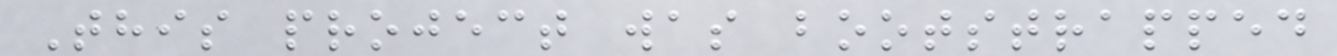This project was bootstrapped
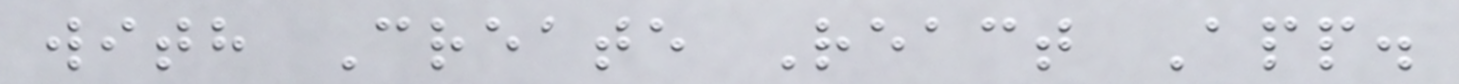with Create React App.
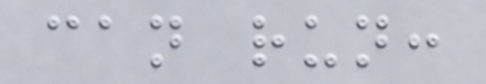can run:
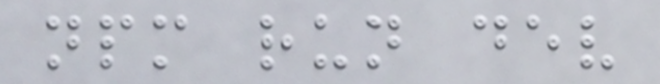npm run dev
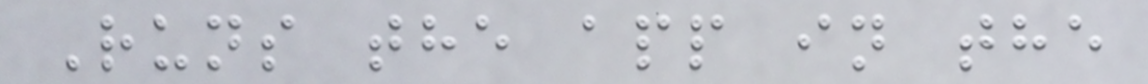Runs the app in the
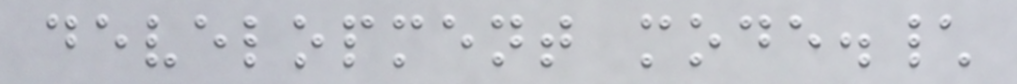development mode.\
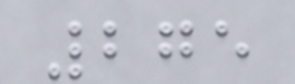275
